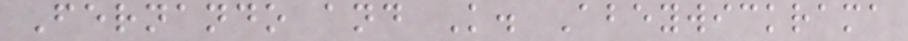Fernando and K. Abeywickrama
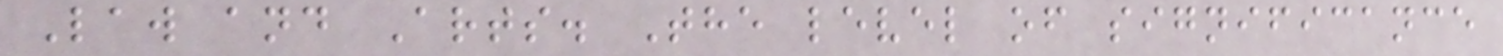Law and Arts. The level of significance
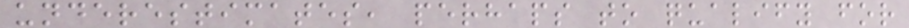underestimates, perhaps to qualify for
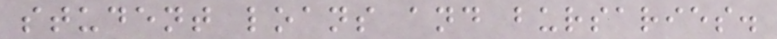student loans and bursaries.
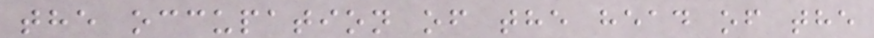the occupation of the head of the
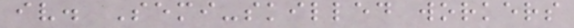iv. Semi-skilled workers
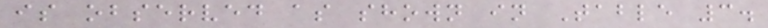is observed as shown in Table 3.
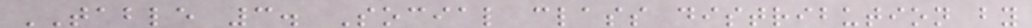TABLE 3. Social class distribution by
